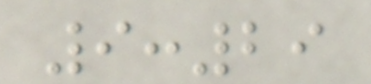9:29
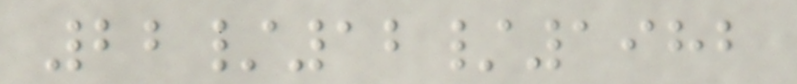22/12/1982
